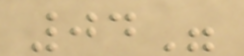04"
